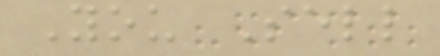You Sell
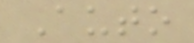Auto
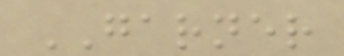GARNER
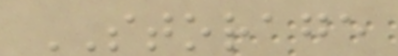STORAGE
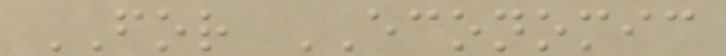FOR ECONOMIC
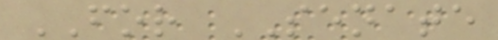FOR SENATE
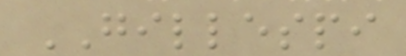GILLESPI
